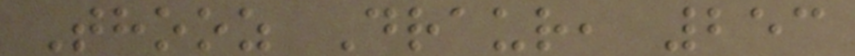Thooz Draur, 253
